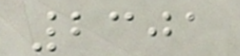2301
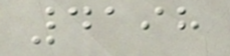4198
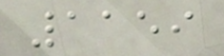1159
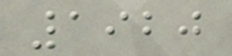1920
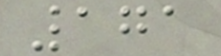171
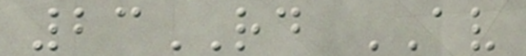23RD AV
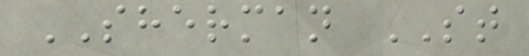SHERMAN ST
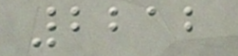2212
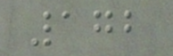172
